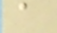a
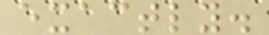exactly.
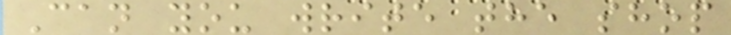Can you write the shop
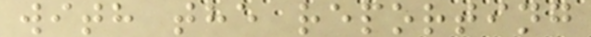with the reporting
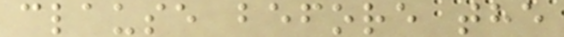clause before the
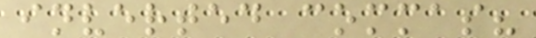inverted commas?
